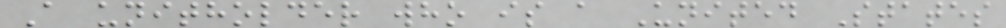A unitholder who is a United States
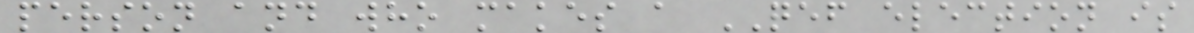person and who makes a QEF election is
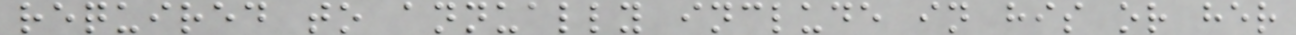required to annually include in his or her
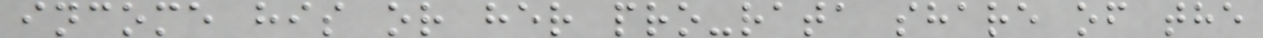income his or her pro-rata share of the
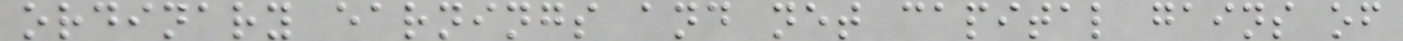ordinary earnings and net capital gains of
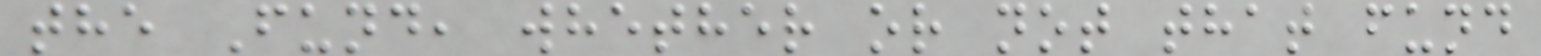the Fund, whether or not that fund
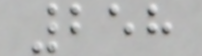258
